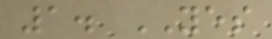1. YES
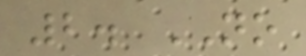2. NO
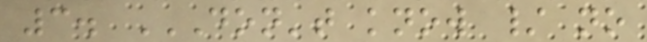3. DON'T KNOW / NO
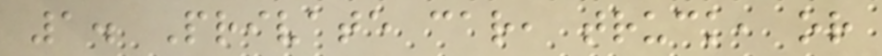1. Private car, truck, or
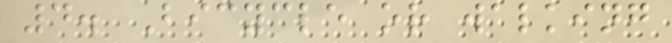4. Bicycle or walking
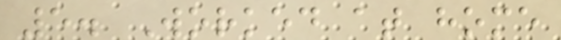5. Worked at home
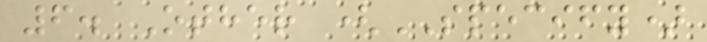6. Other (SPECIFY)
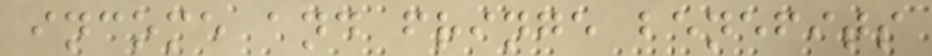income and fringe benefits
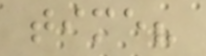time?
